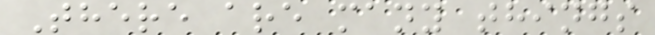There are many things
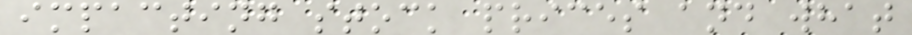impacting stock prices and what
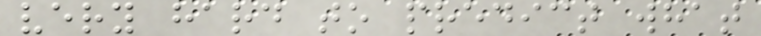very hard to predict what
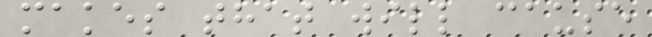makes that will cause
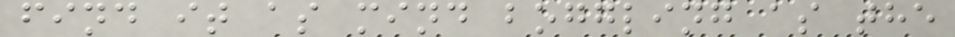find it as mind boggling as the
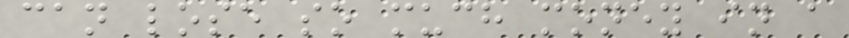can lose so much money in a
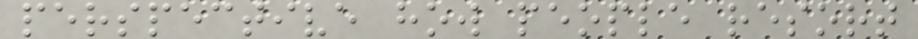perspective how people resort
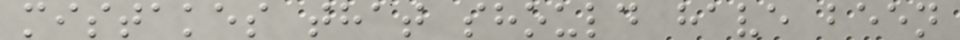mistakes that should have been
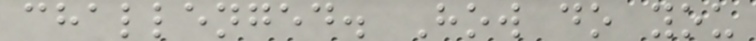challenged. How do you
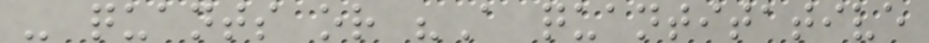- quants or "A quantitative
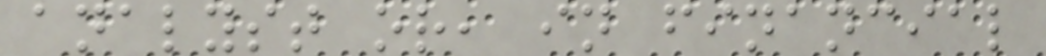analyst or, in financial
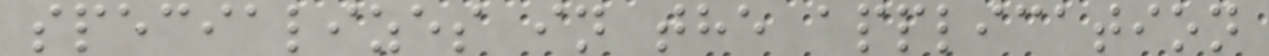specializes in the application
